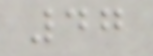47
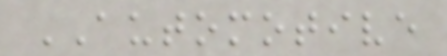AUTOMOTIVE
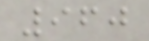960
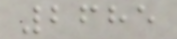2685
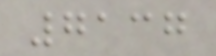7137
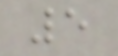5
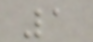1
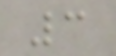3
